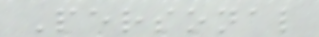Personal
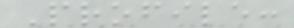Profile:
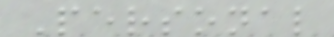Personal
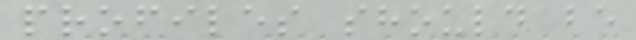profiles should be
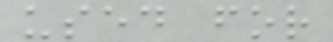used for
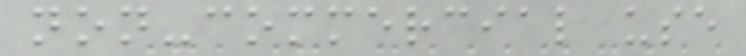non-commercial use
